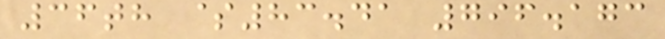36th $83.41 796.173
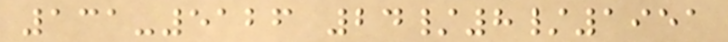131-5126 24/8/1951
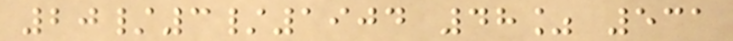20/3/1904 48% 531
